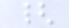{
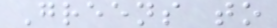Greens to
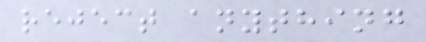reject anything
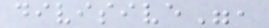divisive",
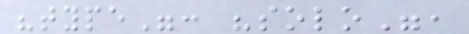"type": "solo",
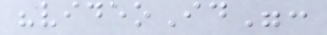"videoId":
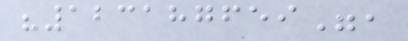"123187659",
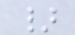}
